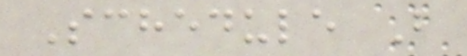Schedule B
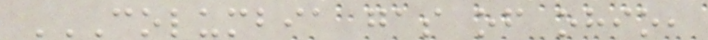COLUMBIA GAS OF OHIO,
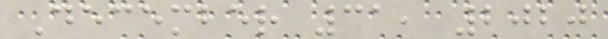December 31, 2020
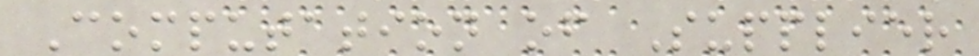Computation of Supplier
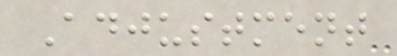Adjustment
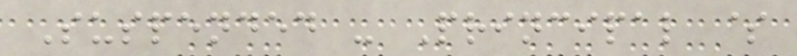Suspended - Principal $
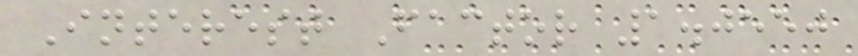Interest Factor 1.0550
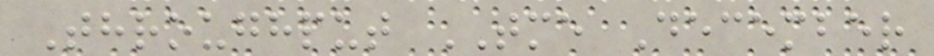Throughput TME December
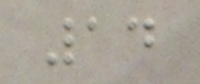14
